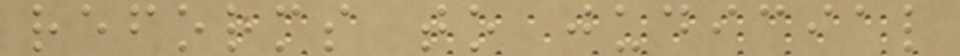reforms to judicial
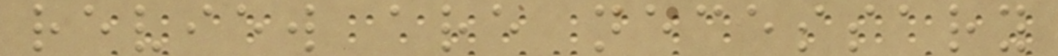review are necessary
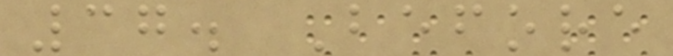37. Before
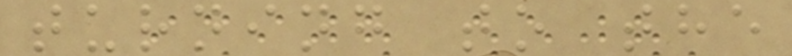turning to the
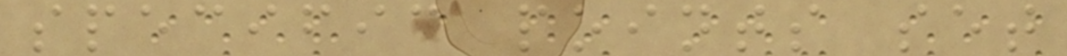specific points set
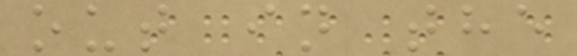out in the
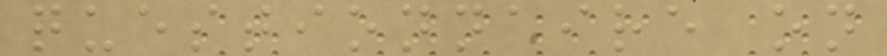questionnaire on
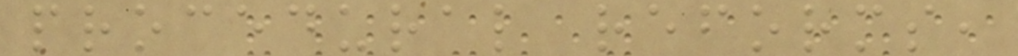procedural reforms,
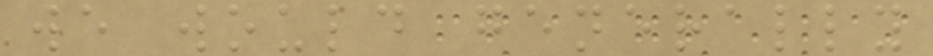we would generally
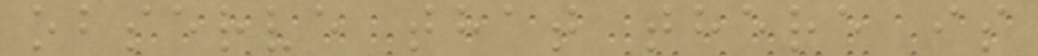observe that there is
